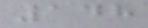148
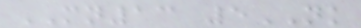MN13 5NK
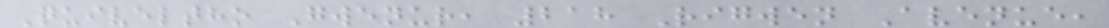Quiveltho Gwenur, 218 Rigwen Avenue,
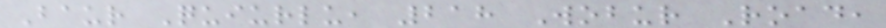Baur Quiurlu, 218 Wobur Road,
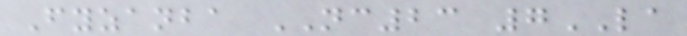Fyzanba NC23 7LA
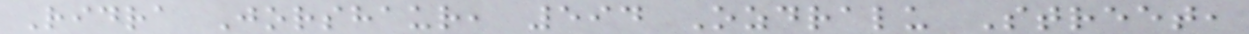Ridra Jorshaur, 594 Ozdralu Street,
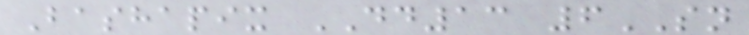Bashapix DD13 6SN
